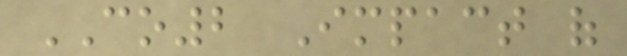CO2 Impact of
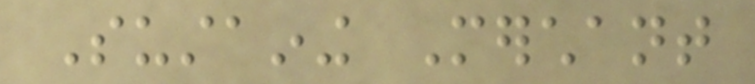Sustaining Merchant
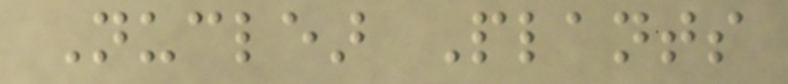Nuclear Plants
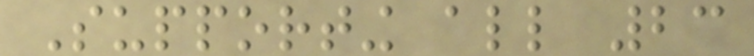Supporting all 23
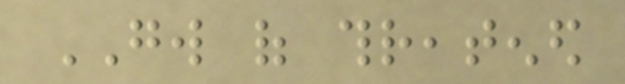GW of threatened
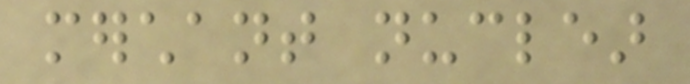merchant nuclear
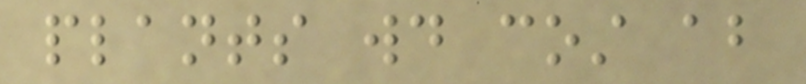plants would cost about
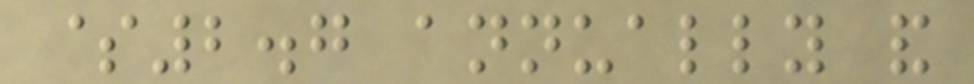$2.7 annually and
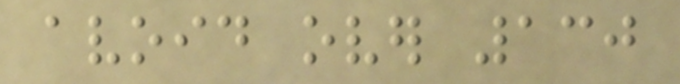avoid over 130
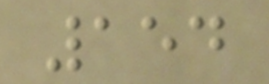154
